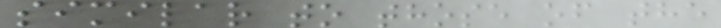similar to those of the
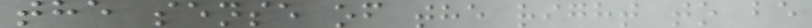the sense of the right to be
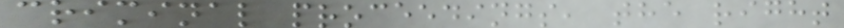criminal proceedings, the right
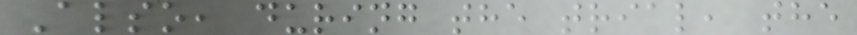Also, during the trial, the
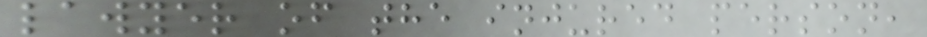lawyer of the injured person,
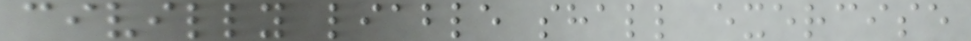civilly liable shall exercise
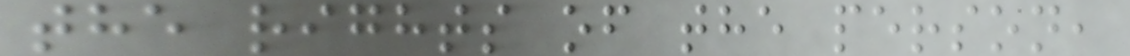the rights of the person,
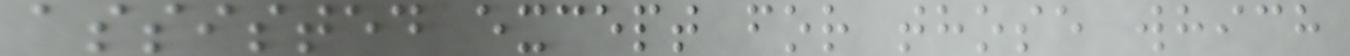assisted except for those which
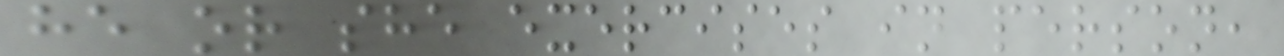he or she exercises in person,
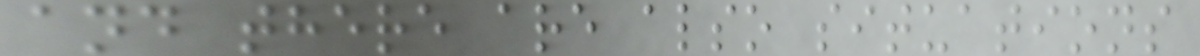and there are also situations
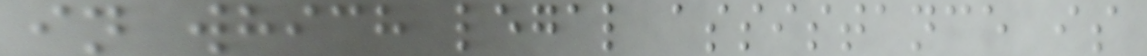in which legal assistance is
